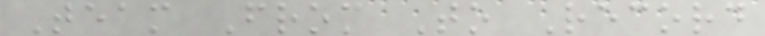Team From To Record
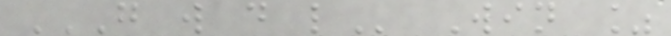G W D L Win %
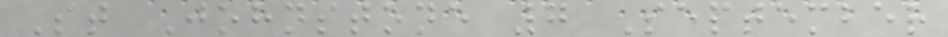St Johnstone 7 September
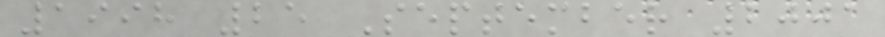1998 25 September 2001
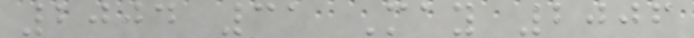2004 31 May 2006
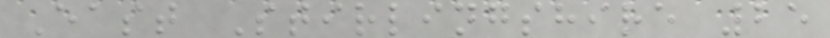East Stirlingshire 25
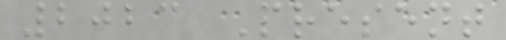2023 Present
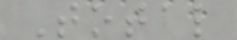Total
